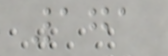171
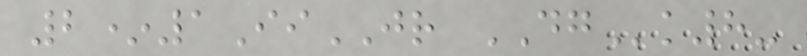2*1IiJR DGk8-
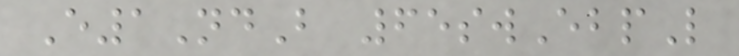E1NdB 65swEbpL
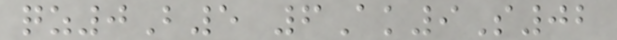qz0B5 6Ak9S02
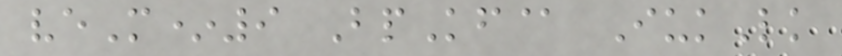veM*9 BpKf@ IukLk
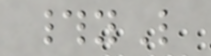#yL
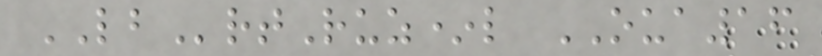LBrtRuz*l OUA16
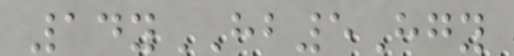14yHB5Hgy
